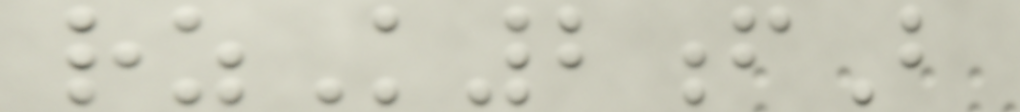rzK2fB
